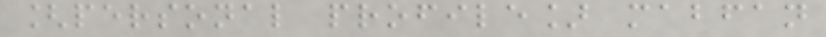[personal profile] mabfan
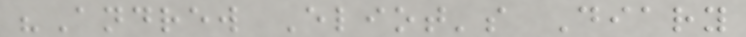"Andrew Eliot's Diary
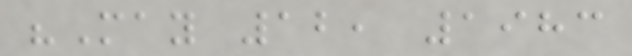"May 12, 1983
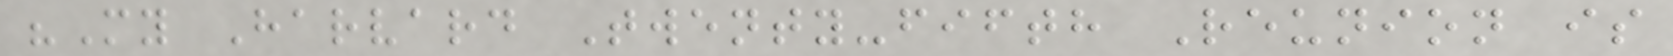"My Harvard Twenty-fifth Reunion is
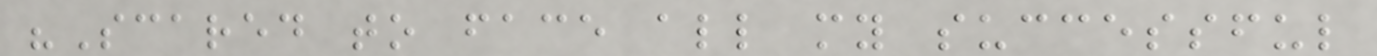"Scared to face all my successful
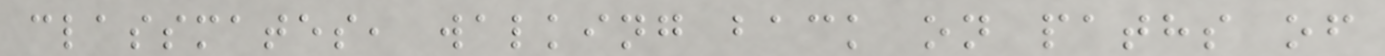classmates, walking back on paths of
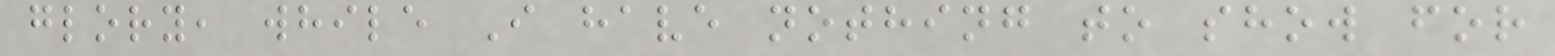glory, while I have nothing to show for
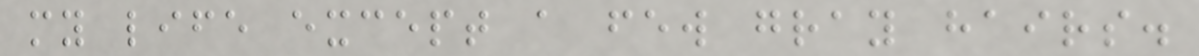my life except a few gray hairs.
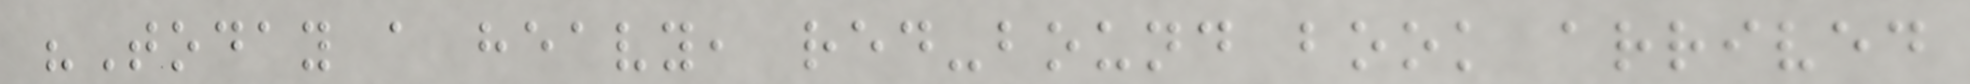"Today a heavy, red-bound book arrived
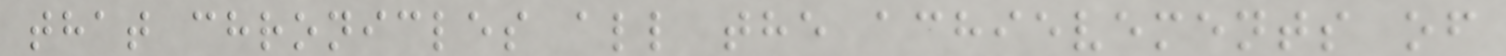that chronicles all the achievements of
